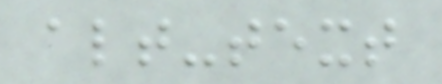alt-text
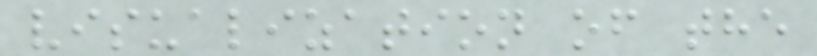visualization of the
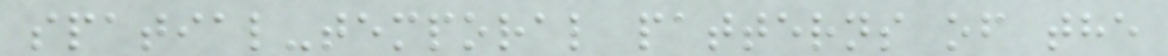spatial-temporal patterns of the
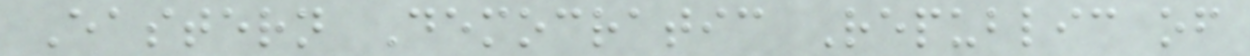Eastern Democratic Republic of
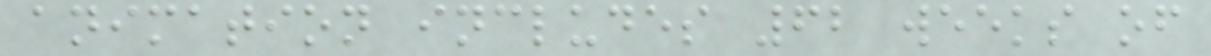animation includes 62 weeks of
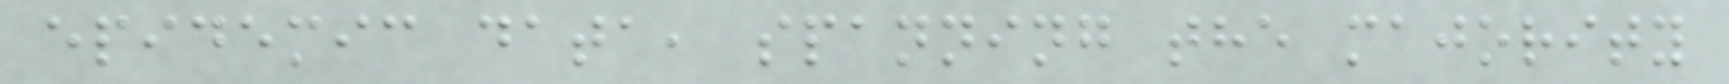epidemic data, spanning the majority
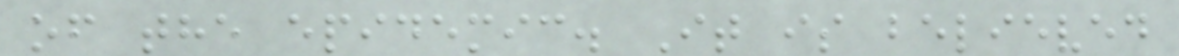of the epidemic. It is believed
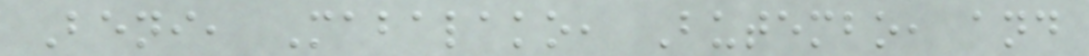Beni, Mabalako, Butembo, and
